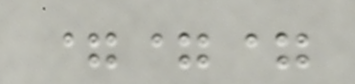===
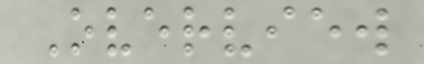Overview
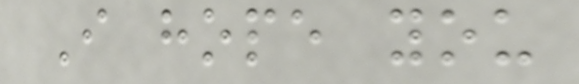I hope you
